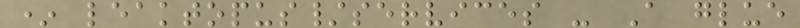* leaktopus/services - A glue
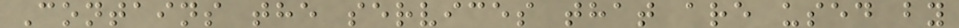Contains the services that are used by
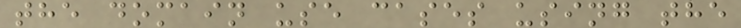the domain use cases using the
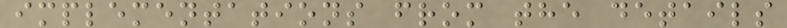implementations from the details
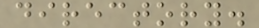directory.
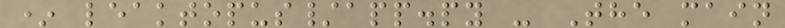* leaktopus/app.py - The main
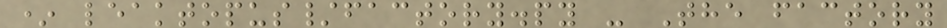* leaktopus/factory.py - The factory
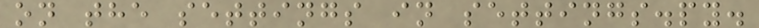on the settings in settings.py.
